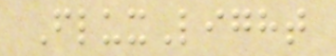FluxLight
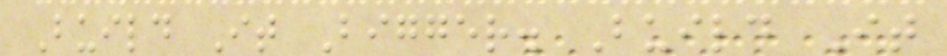Build It Bigger. Build It
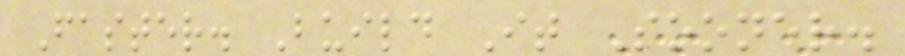Faster. Build It Sooner.
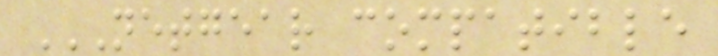NETGEAR COMPATIBLE
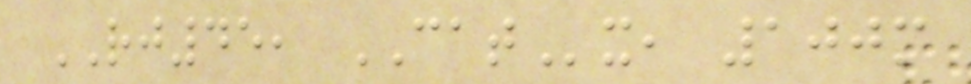RJ45, CATx, 100m
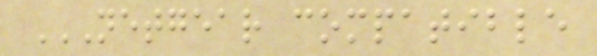NETGEAR COMPATIBLE
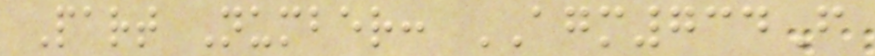Part Number: AGM734F
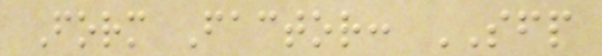Form Factor: SFP
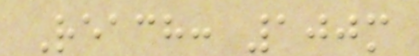Reach: 100m
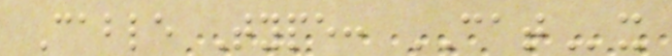Cable Type: CATx
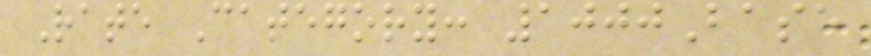Rate Category: 1000Base
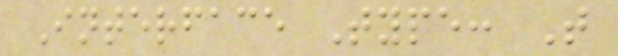Interface Type: T
